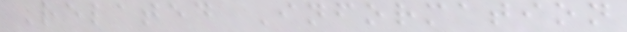Related Information
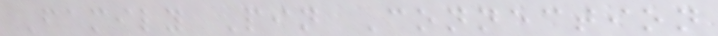Family Pin Connection
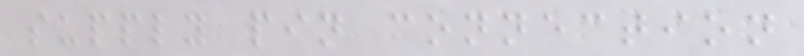supply pin connection
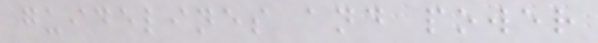guidelines and power
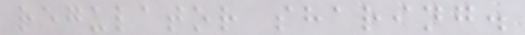regulator sharing.
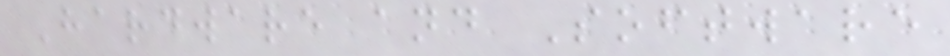Hardware and Software
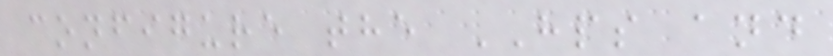configure the HPS and
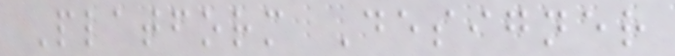Platform Designer
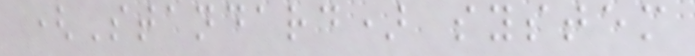(Standard) system
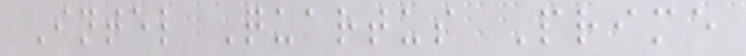Intel Quartus Prime
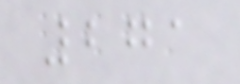271
